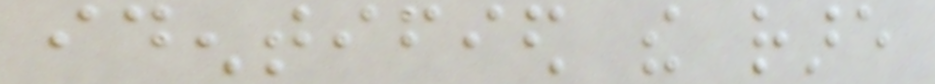identified the rare
